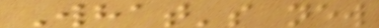What's new
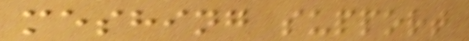meshing support
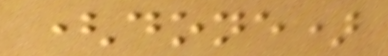(done)
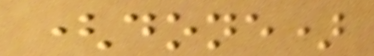(done)
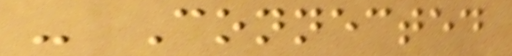- Connected
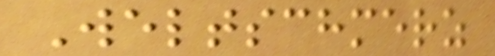Weltschmerz
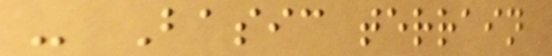- Basic terrain
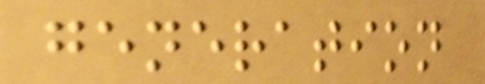generation
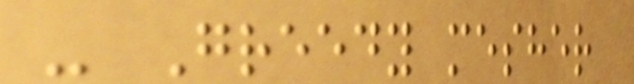- Greedy mesher
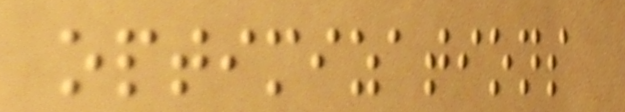optimizations
